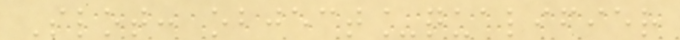Slot: object_qualifier
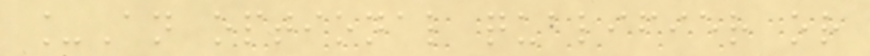_An optional qualifier or
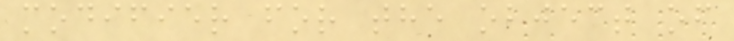modifier for the object of
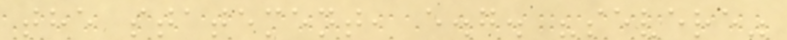the statement, e.g. "severe"
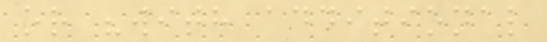or "with additional
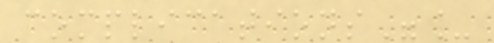complications"_
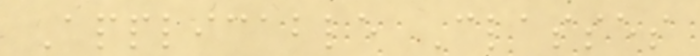Applicable Classes
